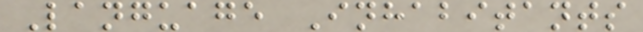Language Inhabitants
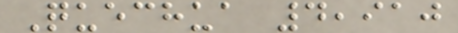Quechua 4,910
